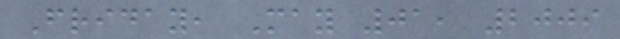Friday, May 01, 2009
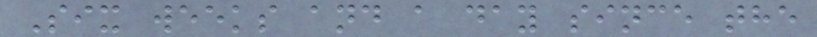Six weeks and a day since the
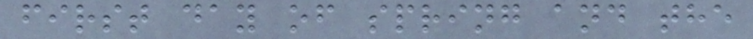first day of spring and the
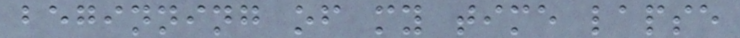beginning of my time lapse
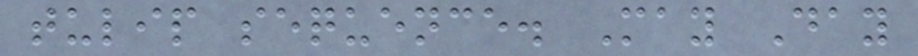tulip sequence. May Day
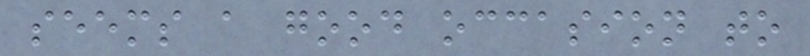seems a good occasion to
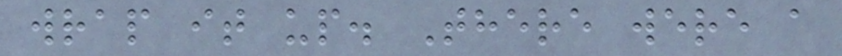wrap it up. There were a
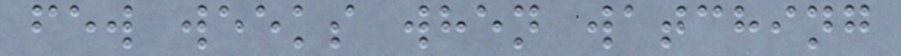few weeks when watching
